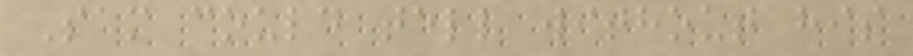Sam could tell without his
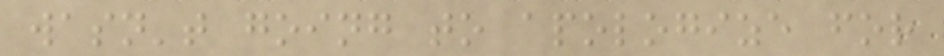wasn't going to apologize for
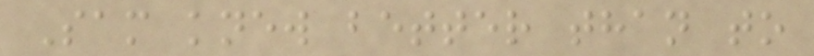Sam knew better than to
